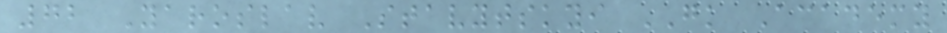72 Yaroslav Stavytskyi GK Academy
